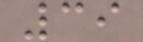39
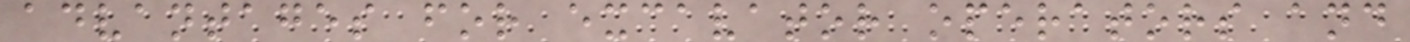advantages for excavator operators and
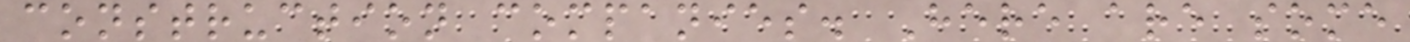construction companies. Here are some
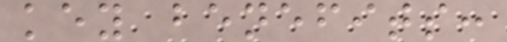key benefits:
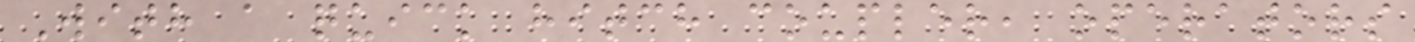With a quick hitch coupler, operators
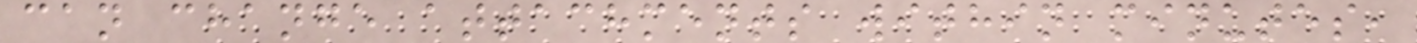can change attachments within minutes,
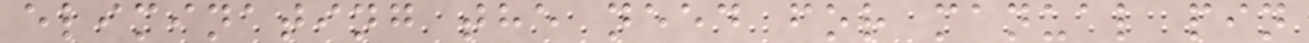eliminating the need for manual pin
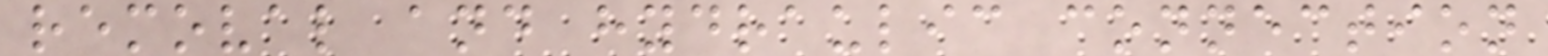removal and hydraulic connection
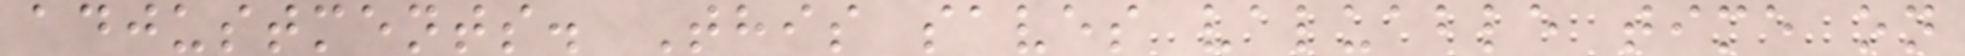adjustments. This saves valuable time on
